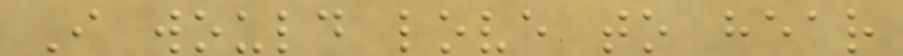I would love to hear
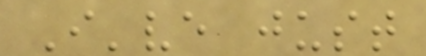I've just
